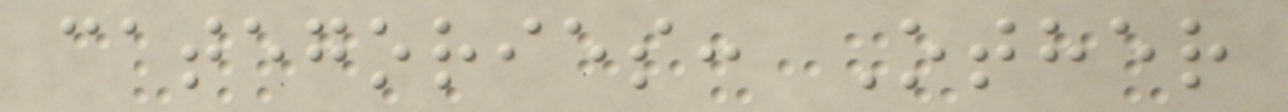categories: Other
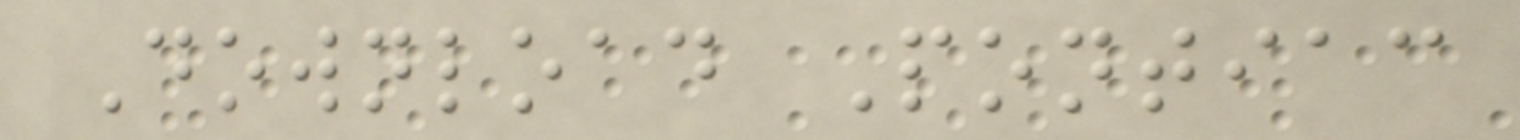Download Pontiac
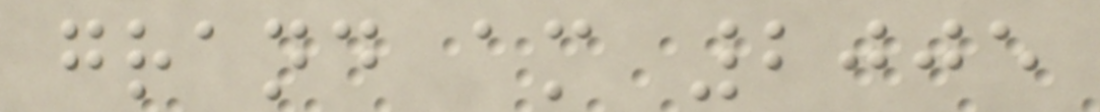grand am 2005
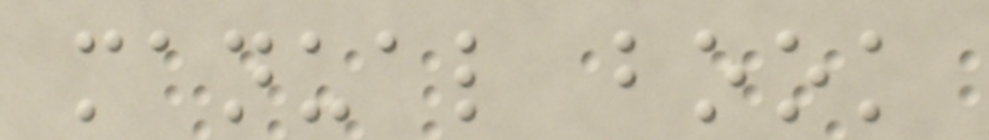manual book
